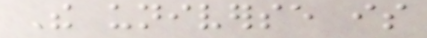The universe is
